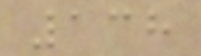138
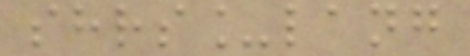shrs_lang
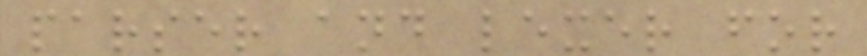parser and lexer for
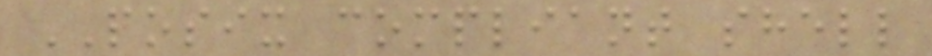POSIX compliant shell
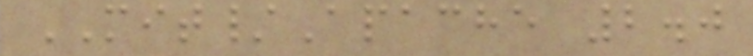MIT/Apache 2.0
